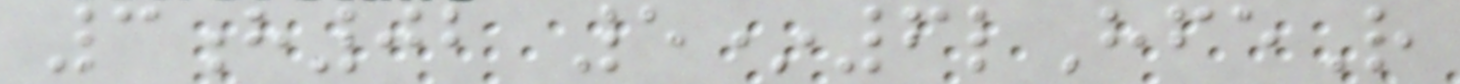3h02 5*6lHfeR
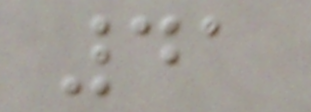41
